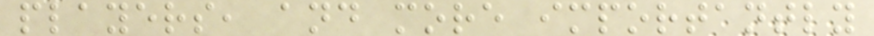players, and more importantly
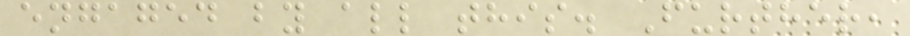engaged by all this. Further,
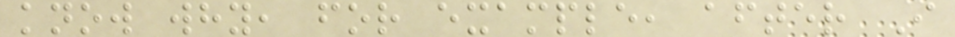know why, for example, after I
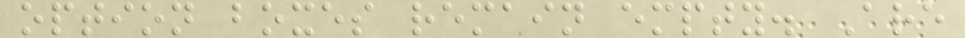option boxes remain empty. Are
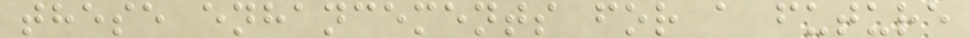these enhancements for a future
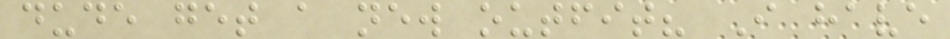dude get a new outfit? I have
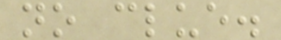no clue.
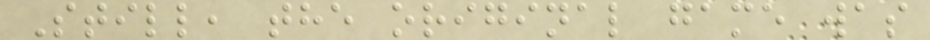Still, the original game was
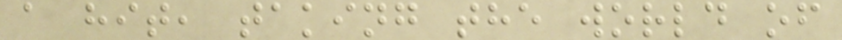a hit, taking the world of
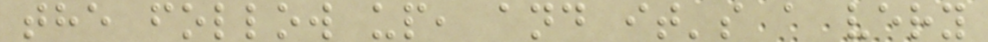the follow up, and it's a very
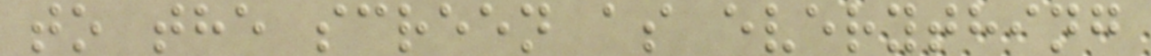to the screen as everything
